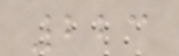223
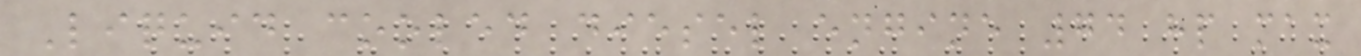Liquid cooled diesel engine 74 hp max
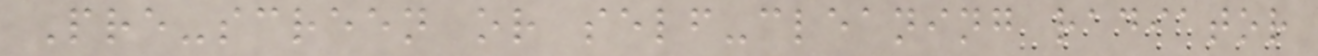Pre-screen or self-cleaning radiator
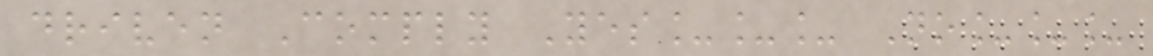driven Comply Yes___ No___
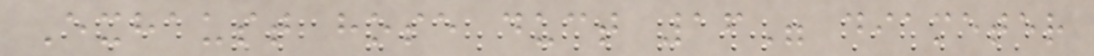Exhaust hose duct 16" diameter
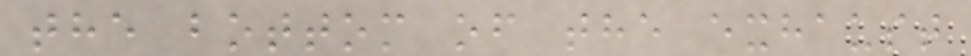the bottom of the exhaust
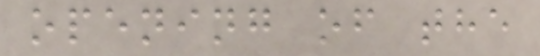opening of the
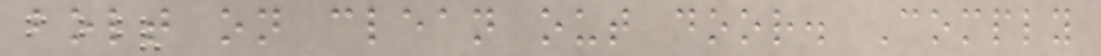bolt on clean out door. Comply
